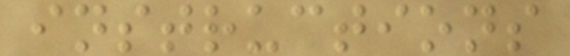instructions
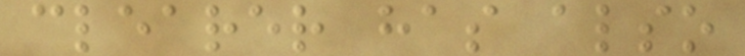clearer has also
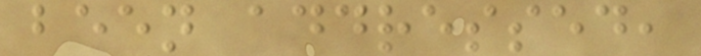been addressed,
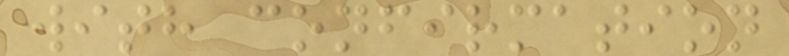with confirmation
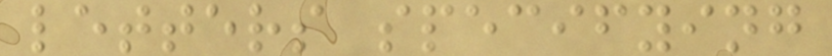letters specifying
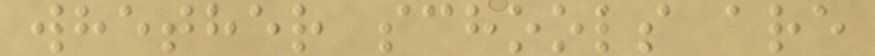whether schools are
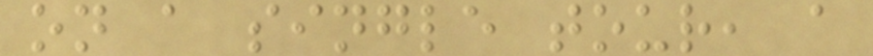on a single tour, a
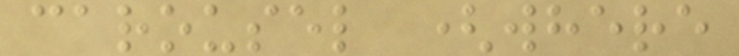carousel (where
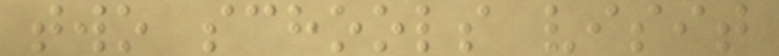two schools visit
